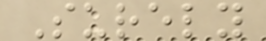Surely
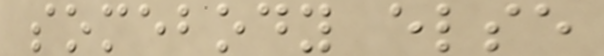somebody else
